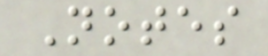Notes
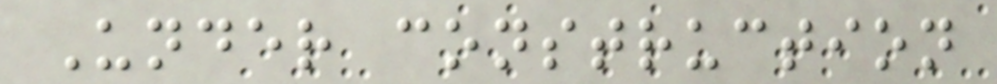Under construction
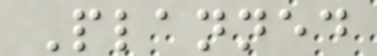Planned
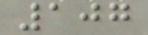107
